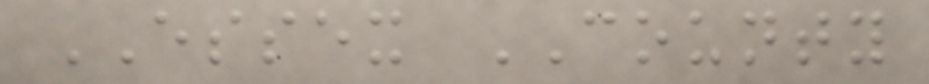ESSEX COUNTY
